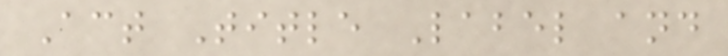Act Title Label and
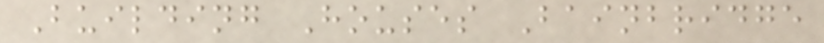Building Houses Bainbridge
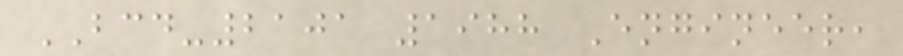BCD-2101 1988 Engineer,
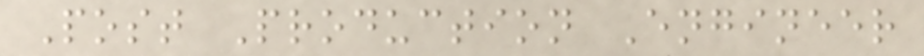Post Production Engineer
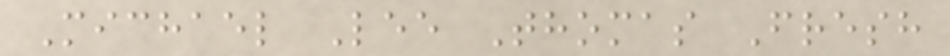Michael Lee Thomas Fresh
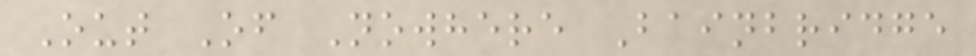Out Of Nowhere Bainbridge
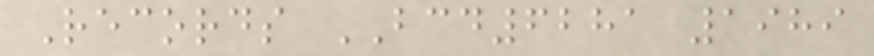Records BCD6281 1989
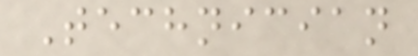Technician
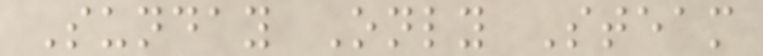Sunday Only Steam
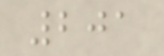201
